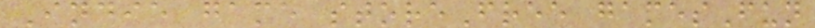Indie game storeFree gamesFun
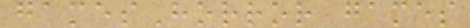gamesHorror games
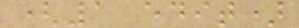(1 edit)
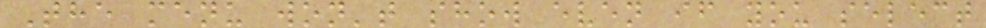The menu won't show even if you select
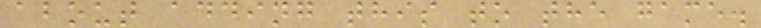about adding this to the game.
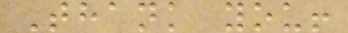Thank you!
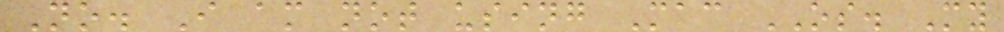No. I am not using Mac OS. My
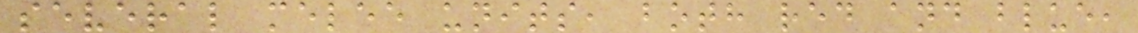several melee units, both red and blue,
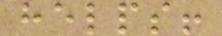helps!
